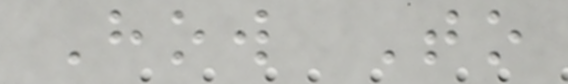How To
